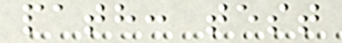path: test
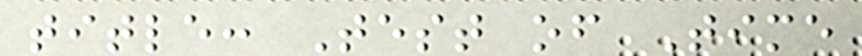title: Test of Time
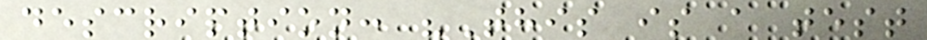description: "This is a test
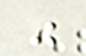"
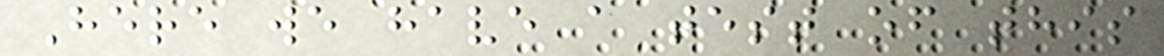Here we have a test of this
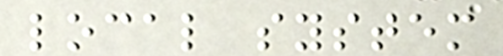local system
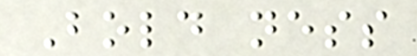Bold ness
